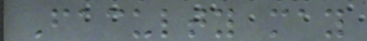Faculty may
